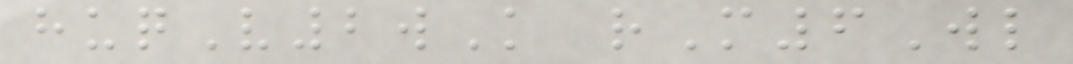huqV2wK rM6Wl
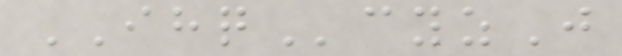IHQcyzJ
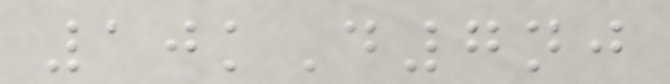10kD7nj
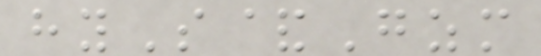hyS&Gzm
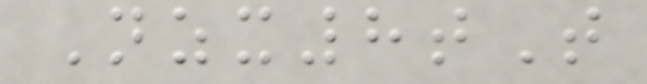Nzx8tT
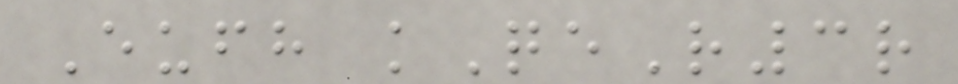Eufh kQeR3r
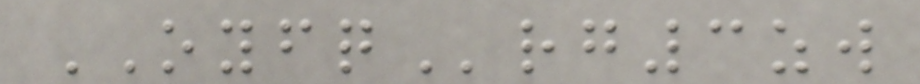OYFQrg3zw
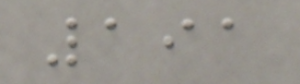191
